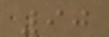90
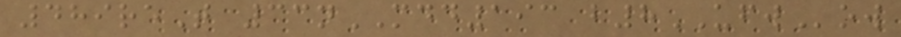489reT 33nMDD193 b8UFWow
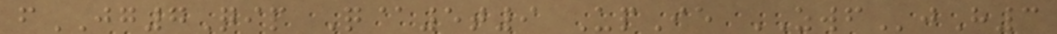fJG7Qip Q@5t9 UpIe ZWFjH3
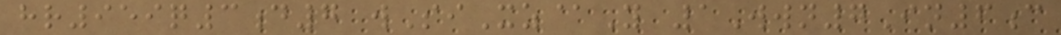hr959q3d7 wSiXz@Y 1Wwn7In6c
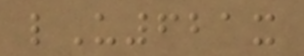lU621x
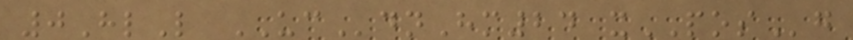0HlL UCdnHm24 xPOSg
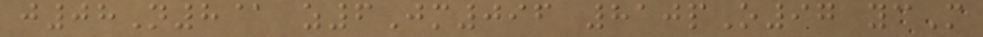j08N8@ z6Jm096 810pO97 ycM
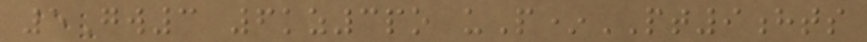5Gw3 6kz3po uP*PT9hts
